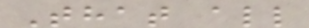That all
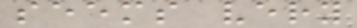seems very
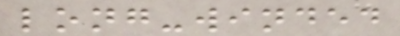long-winded
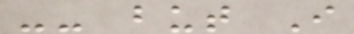-- but I
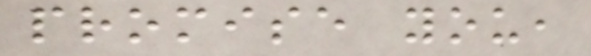promise you,
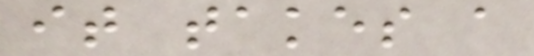it takes a
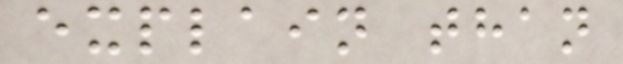explain than
